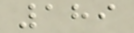189
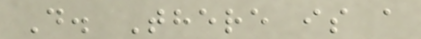D. There is a
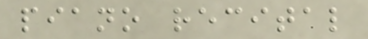piano recital
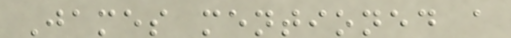James mentioned a
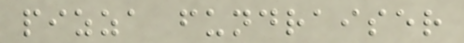pizza fundraiser
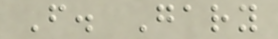F. Gary
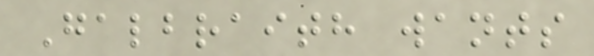Galbraith wants
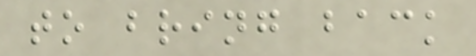to bring back
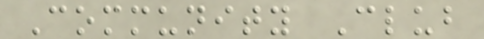Community Club
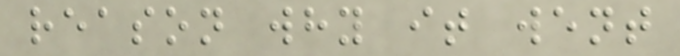reason why it went
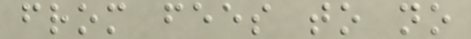from fees to no
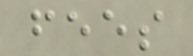fees
